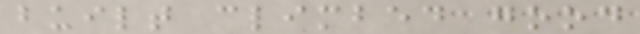built climbed good
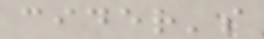cider's
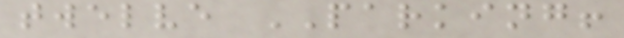twelve PARKING!
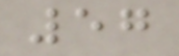57
